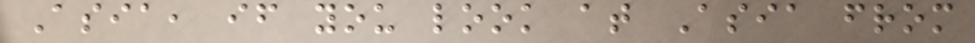Asia, if you look at Asia from
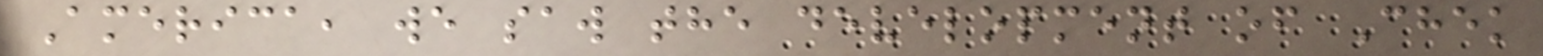America, we saw the development of Chek
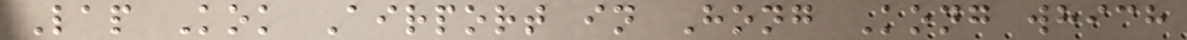Lap Kok Airport in Hong Kong which
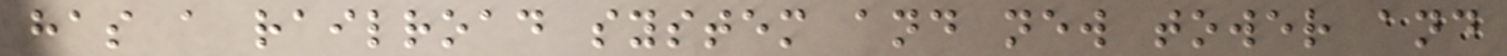has a railroad system and new tower and
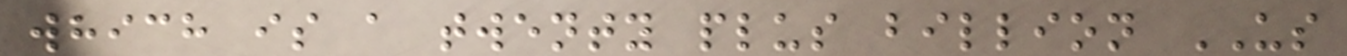which is a twenty plus billion US
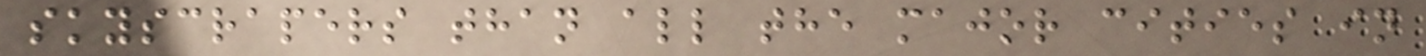skyscrapers than all the major cities in
